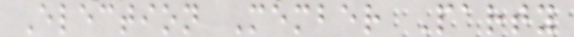Election Member Party
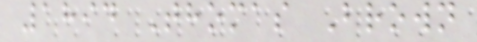1894 Thomas Brown
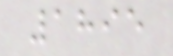1895
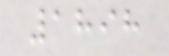1898
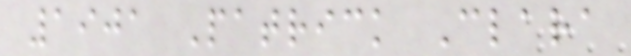1901 Patrick Clara
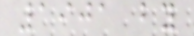1901 by
